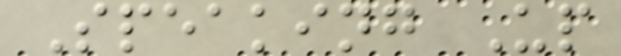Speaking Up
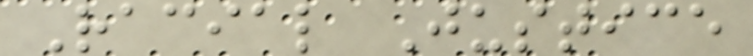Racial Justice
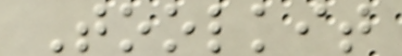Toolkit
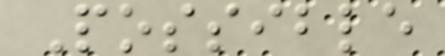Possible
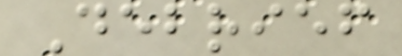Debrief
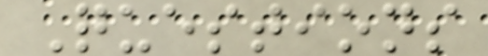Questions
